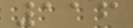116
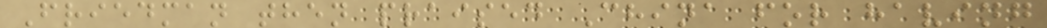Friedman then praised China for having
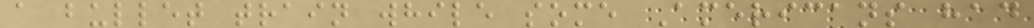a bullet train while some Americans had
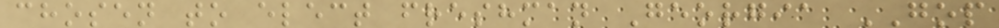chosen to elect freshman Georgia GOP
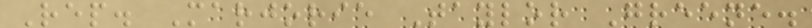Rep. Marjorie Taylor Greene.
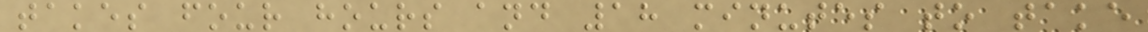takes four hours and 18 minutes to take
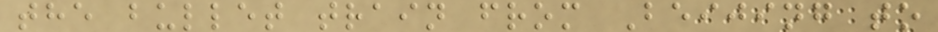the bullet train from Beijing to
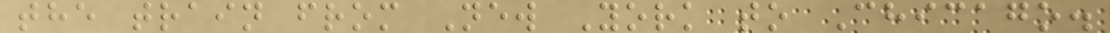the train from New York to Chicago.
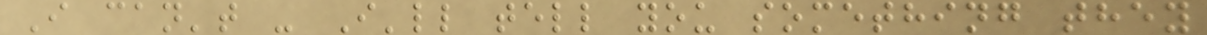I can't - I'll tell you something they
